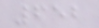652
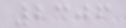2306
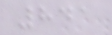841
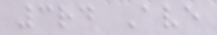3rd Ave
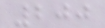200
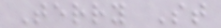Terry St
